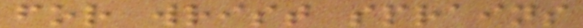for wrist sprains
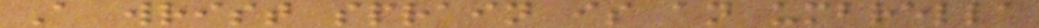A wrist sprain is an umbrella
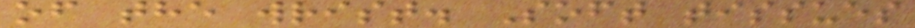of the wrist. Soft tissues
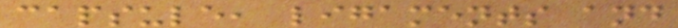capsule, ligaments and
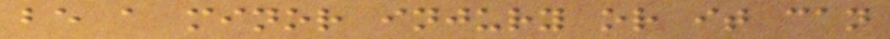be a minor injury or it can
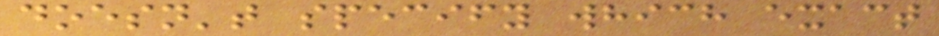doesn't specify which exact
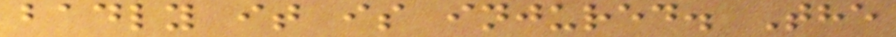badly it is injured. The
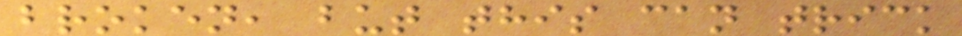broken, but this can trick
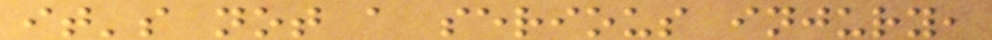it's not a serious injury,
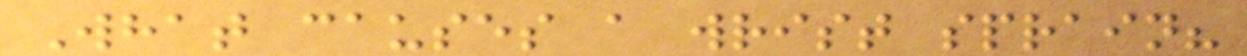What causes a wrist sprain?
